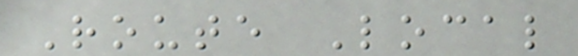Route Local
